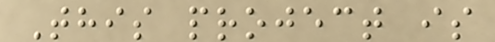This project is
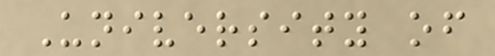University of
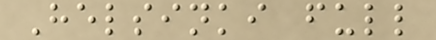Helsinki full
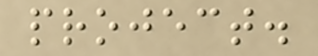project.
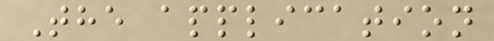The application
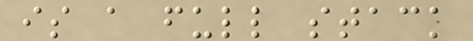is a full stack
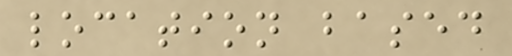location based
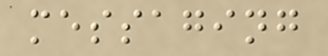messaging
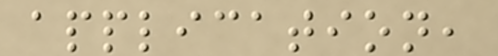application,
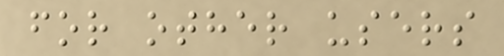for other users
